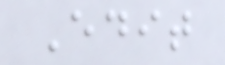Edit
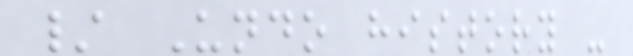/ Undo history -
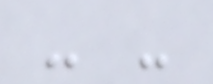- -
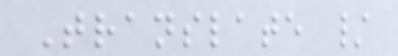Translate /
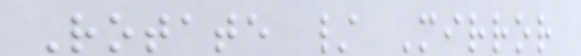Rotate / Mirror
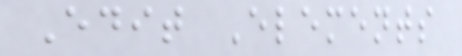Edit Elements
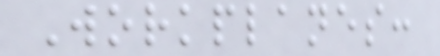Workplanes:
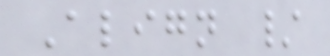Align /
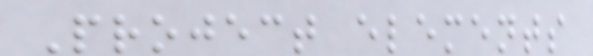Project elements
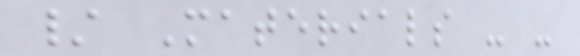/ Materials - -
